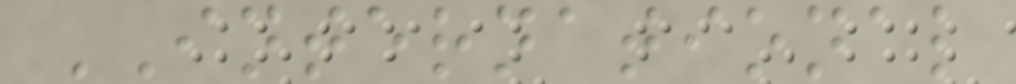INTERNATIONAL
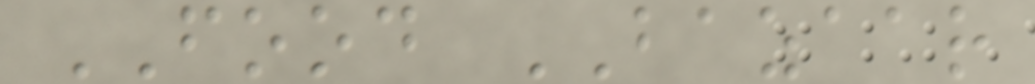FOOD BAZAAR
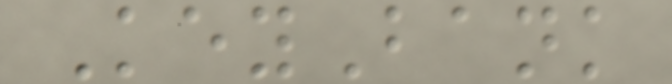KeyBank
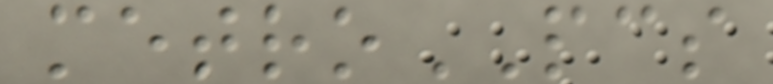metroPCS
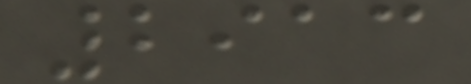2913
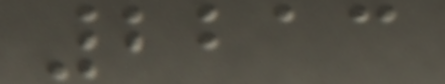2213
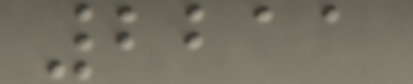2211
